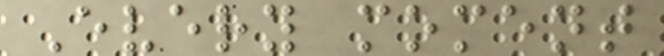Every moment
